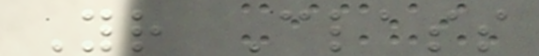Yr Class
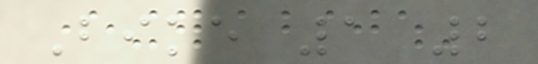Bike 1 2
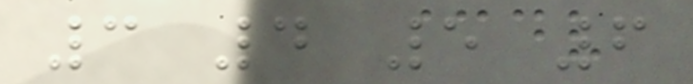3 4 5 6
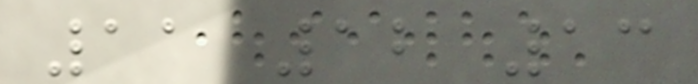11 12 13
